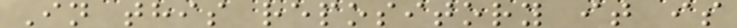In this repository it is
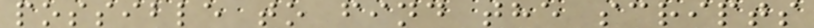possible to find the scripts
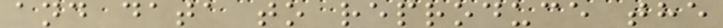and data to reproduce the
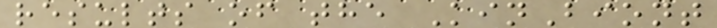results of the KinBiont
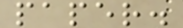paper.
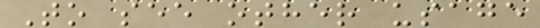To see other usage
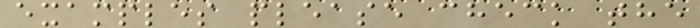examples please check the
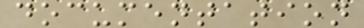documentation
